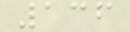136
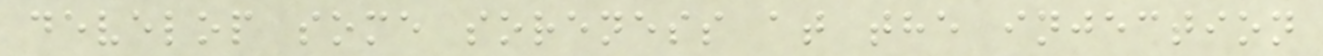develop some soreness at the injection
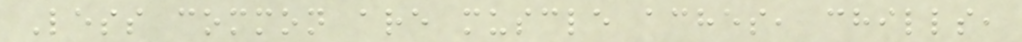Less common are muscle aches, chills,
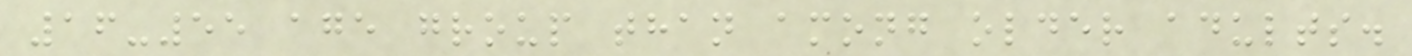16-55 age group than among older adults.
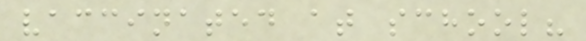vaccinated at school?
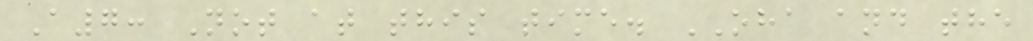A7: Not at this time. OHA and the
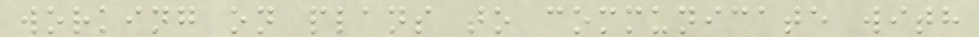working on plans to communicate with
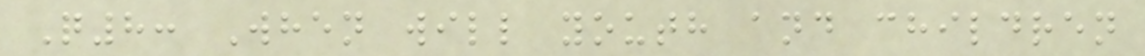Q8: When will youth and children
